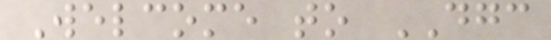Welcome to DGC
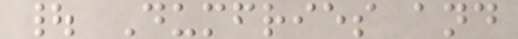| Dumfries and
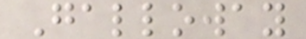Galloway
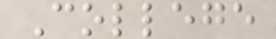College
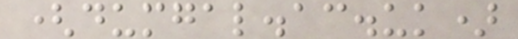(dumgal.ac.uk)
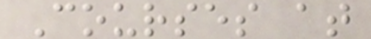Courses at
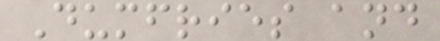Dumfries and
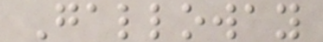Galloway
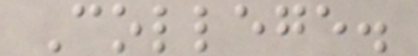College.
